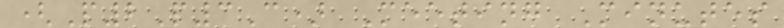(P2P3C) Meeting Minutes
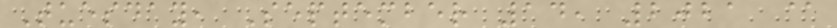Tuesday, September 14, 2021 @
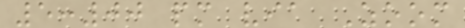5:00 pm via Zoom
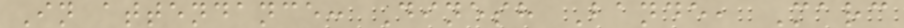In attendance: Dinesh Bande, Marc
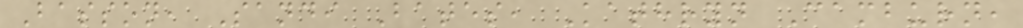Basson, Sandi Bates, Kathryn Camburn,
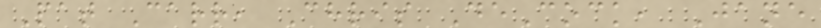Pat Carr, Chris DeCock, Jane
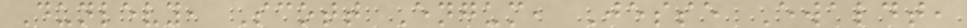Dunlevy, Scott Engum, Jesse Ewaldt,
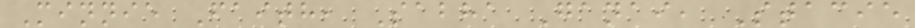Minnie Faith, Sabha Ganai, Stacie
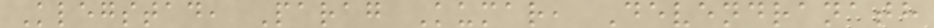Klegstad, Parag Kumar, Devendranath
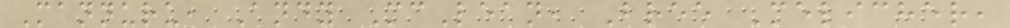Mannuru, Andy McLean, Bree Melicher,
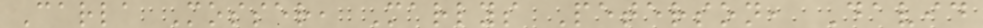Carla Mosser, Marlys Peterson, David
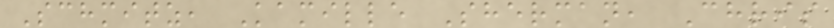Schmitz, Kamille Sherman, Chris
